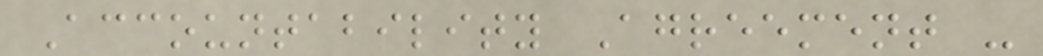Accountability Agreement -
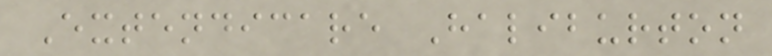Extendicare Haliburton
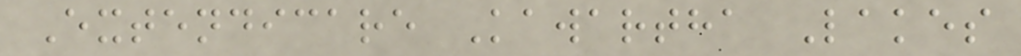Extendicare Kawartha Lakes
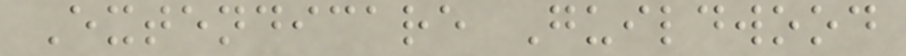Extendicare Guildwood
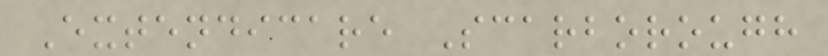Extendicare Scarborough
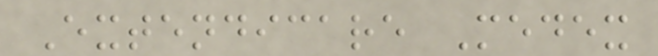Extendicare Medex
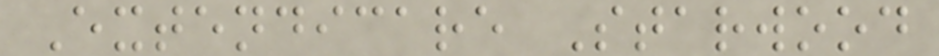Extendicare Starwood
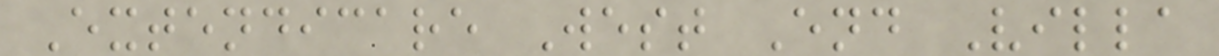Extendicare West End Villa
